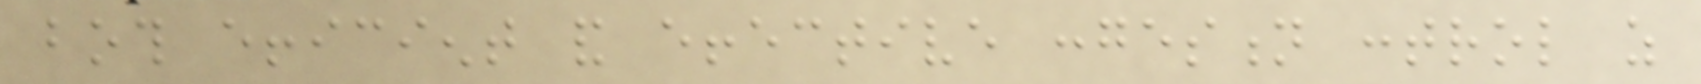both efficient and effective congestion control as
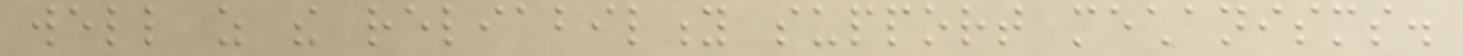well as the reliability support mechanisms.
